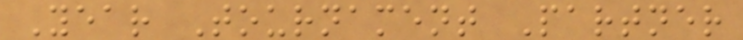Year Tournament Partner
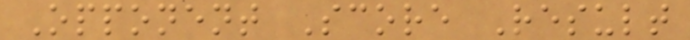Opponent Score Result
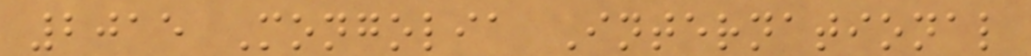2015 Mongolia International
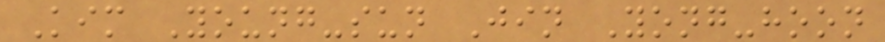Kim Young-sun Jin Yong-hoon
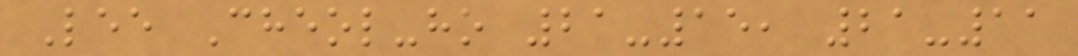Lee Cheol-ho 21-15, 21-11
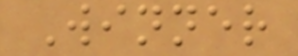Winner
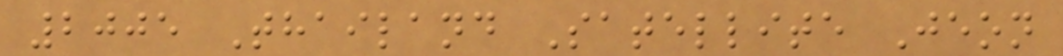2005 Thailand Satellite Jeon
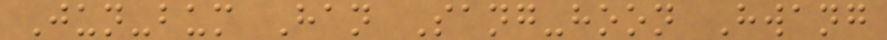Jun-bum Han Sang-hoon Hwang
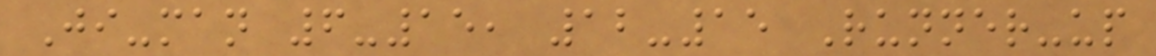Ji-man 6-15, 12-15 Runner-up
